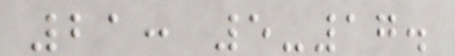21: 5-17.
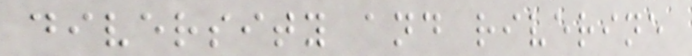diversity and riverine
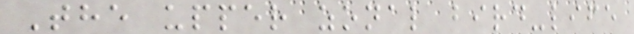The upper zonal bird-life
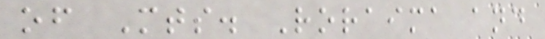of Mts. Roraima and
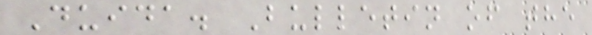Duida. Bulletin of the
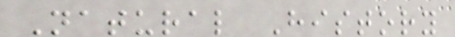Natural History
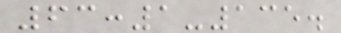63:1-135.
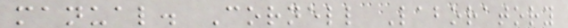manual. Cornell Laboratory
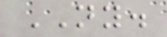NY.
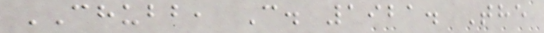CHUBB, C. 1921. The
